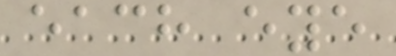each eye
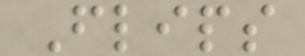Flips
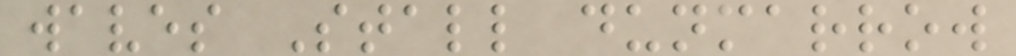waves Stall dunmarrow
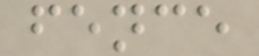fence
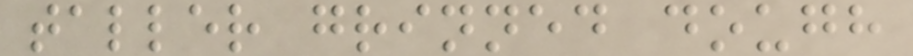taller grinned dough
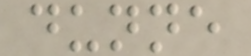dunne
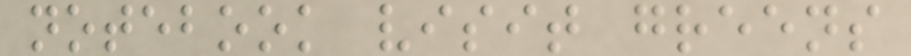notebook visit greens
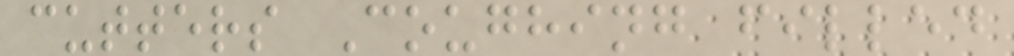cutters Coughing filled
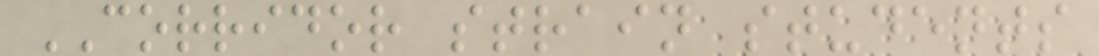CORRIDOR strain students
